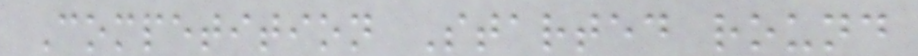Competition Started round
